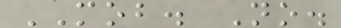MOB. No.
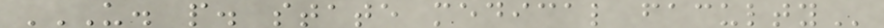U. P. STATE MEDICAL FACULTY
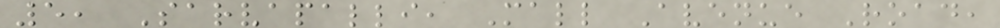5, Sarvapalli, Mall Avenue Road,
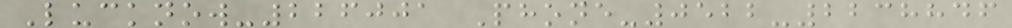Lucknow-226001 Phone-0522-2238846
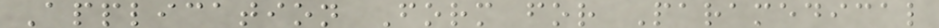Application Form for Paramedical
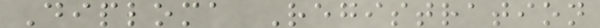Diploma Registration
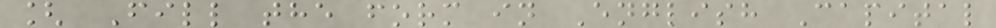[ Fill the form in English Capital
